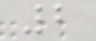2
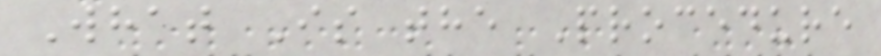What Is the Procedure
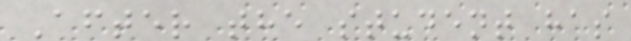After the student has
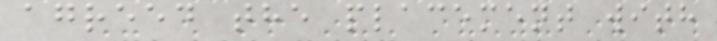agreed the placement with
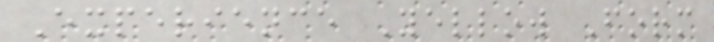Experience Yellow Form
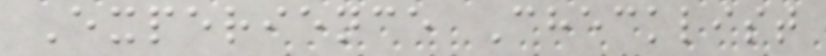Experience Checklist
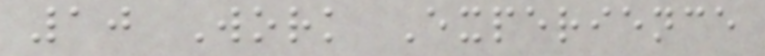10 Work Experience
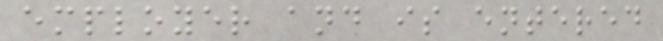employer and is entered
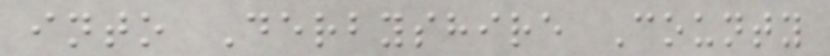into Derbyshire County
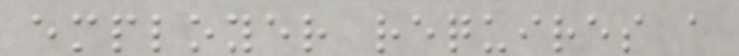employer requires a
